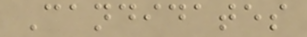Candidates
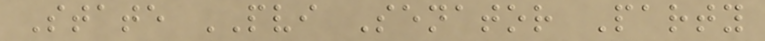State PVI Senator Party
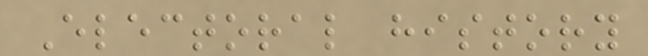Electoral history
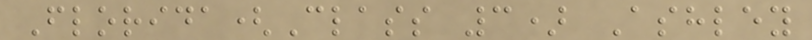Florida(Class 3) Ashley
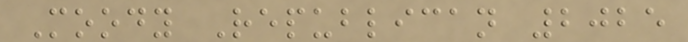Moody Republican 2025
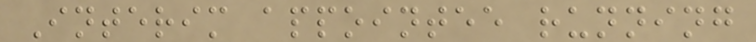Interim appointee running
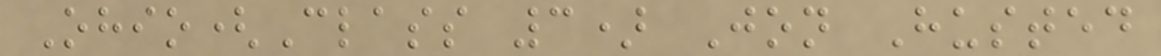Ohio(Class 3) Jon Husted
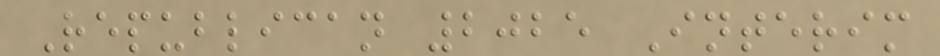Republican 2025 Interim
